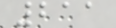211
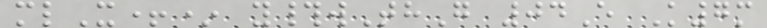mlX+* y#wThG 04E K7m
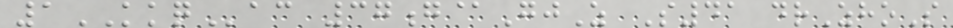1KKQac 37g@GjZ S41 drZhoS
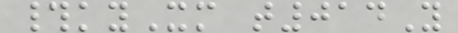#kyXm t014Y
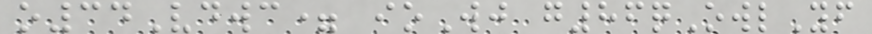o34Vdwc= ioWj g86qOwlYf
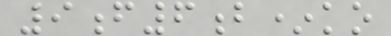9f6b*ko
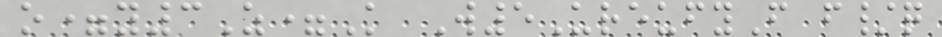o=y3Z=K W5UreufyF f/q
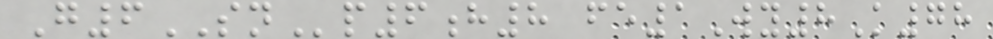G6SNp6h8 fe1Wy8K78
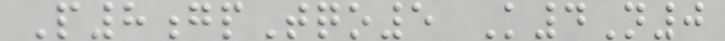P8gpTqo5 K4N0
